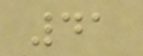41
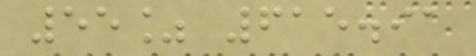55% 615.91
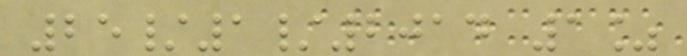25/1/2014 1%
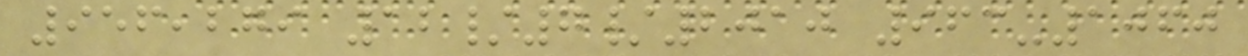956,279 12/7/2010 963-1060
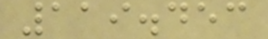119.453
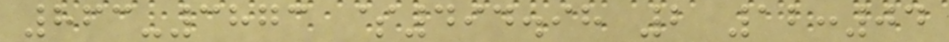863-3873 $494.98 2 12:04
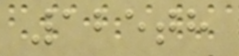125th
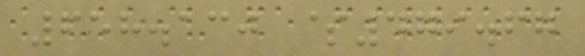658.130 $479.67
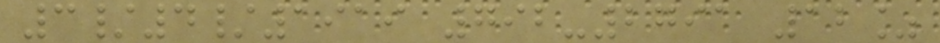3/4/1919 792-2791 12%
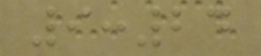9:24
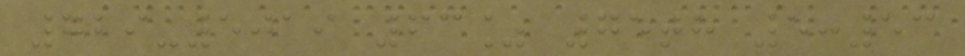729-5019 63% 75th 5:53
